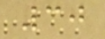30
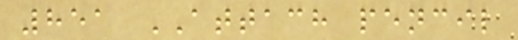851 ATTACH pencil
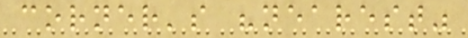corner's "nearest"
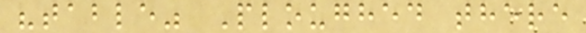"table" Ploughed there
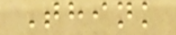Think
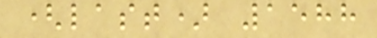(last) 1588
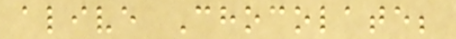alive Chocolate;
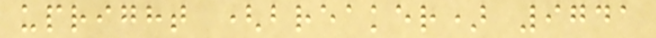upright (breaker) 9741
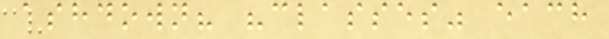ashdown? "classes" each
